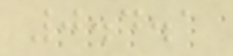0.4.1
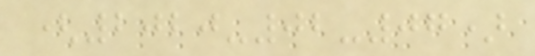(2020-02-07)
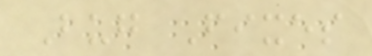Bug Fixes
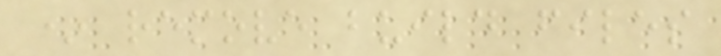* remove build files
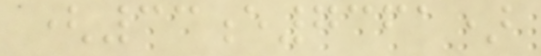(33e7361)
